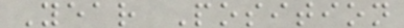Year Position
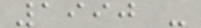1990 -
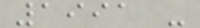1991 -
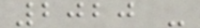2020 -
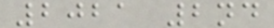2021 2nd
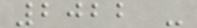2022 -
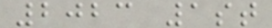2023 1st
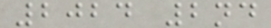2024 2nd
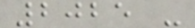2025 -
